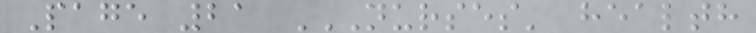Page 21 NURSES' HEALTH
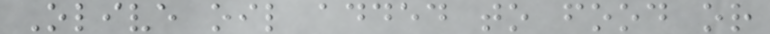Olive oil added to food or
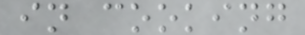in cooking
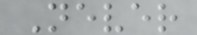Never
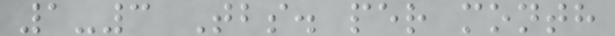1-3 Tbs. per month
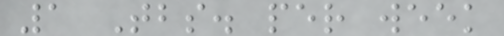1 Tbs. per week
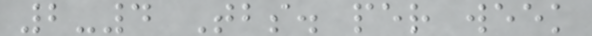2-4 Tbs. per week
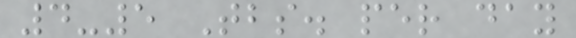4-5 Tbs. per day
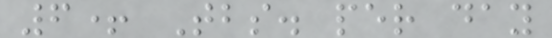6+ Tbs. per day
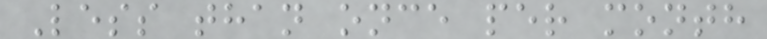Less than once per month
